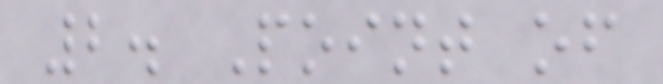2. Point of
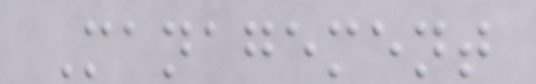Management
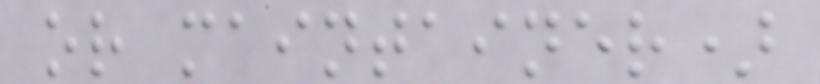or maintainer)
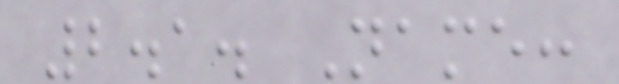2.1. Name:
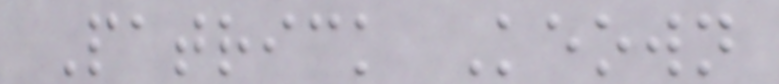Patrick Keown
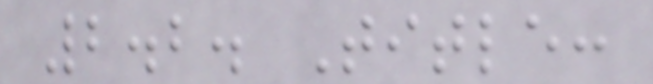2.2. Title:
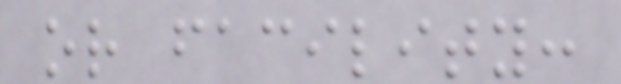or facility:
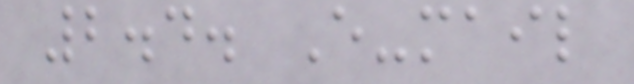2.4. E-mail
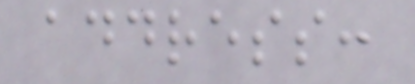address:
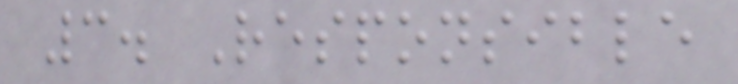3. Responsible
